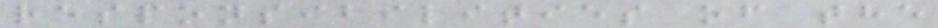responsibilities of the
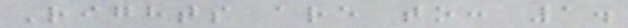Rights are to: 1.
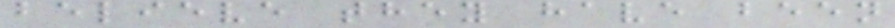believe they have been
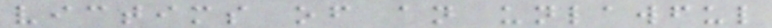victims of an unlawful
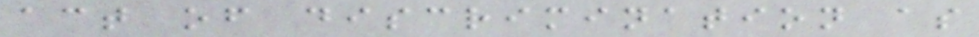act of discrimination as
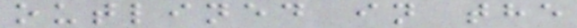outlined in the
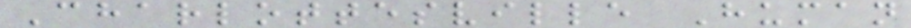Charlottesville Human
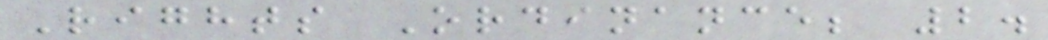Rights Ordinance; 2.
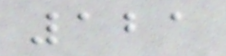121
